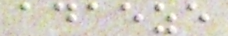adaeze
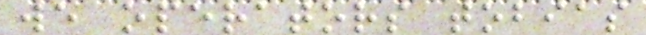we operators tobias
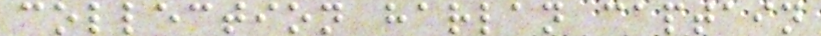collection harlan captain
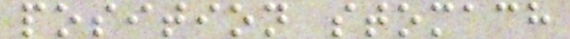position stomach
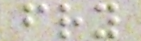fry
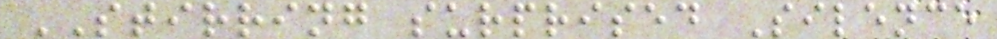STIRRING surprised Silence
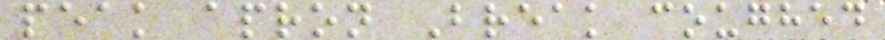peak apron Break coughed
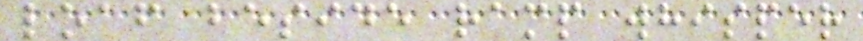loaf beside ramp whisper
